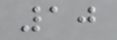10
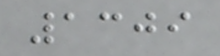1309
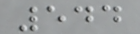544
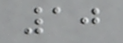10
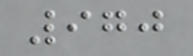970
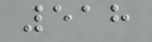518
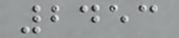2453
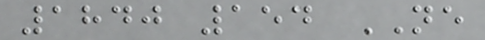1840 154 NE
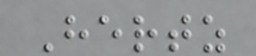Hertz
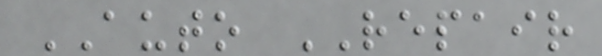AUTO REPAIR
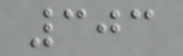303
